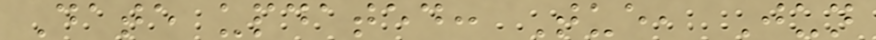Date updated: Tue, Jun
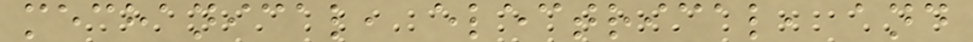mechanical, electrical, and
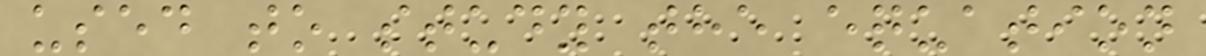used to study the equation
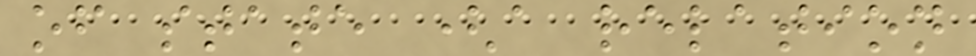of state (a relation
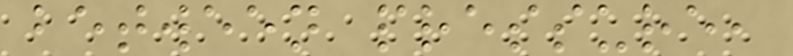between pressure,
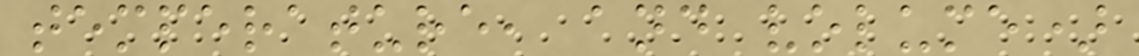temperature, and volume)
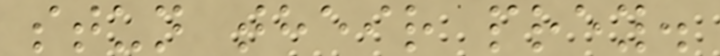stun their prey.
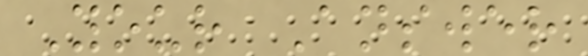Your Answer
